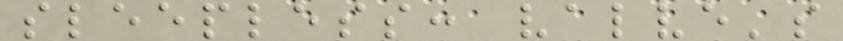sleepless: valve's
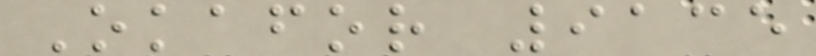Okafor 9135
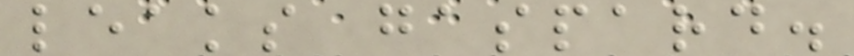leaks gaspard.
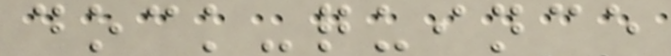dock-quince
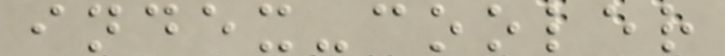index-cooler
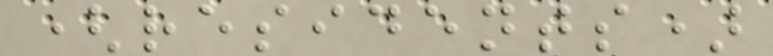(residents)
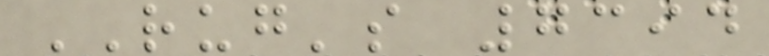RUG's 7394
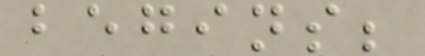begins;
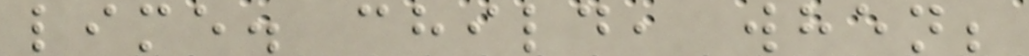lime. child, when;
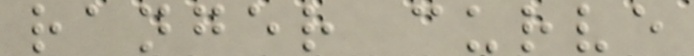ranger curve
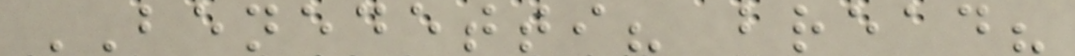BENEDETTI? bread?
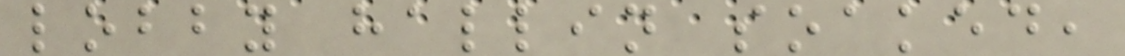lobby hallin soaked,
